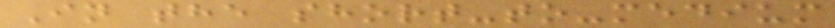In the short-to-medium
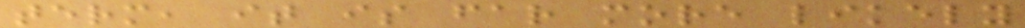term, it is far more likely
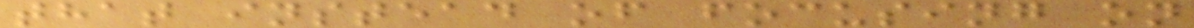that instead of focusing on
